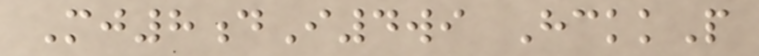Mj8dI4wi HckkP
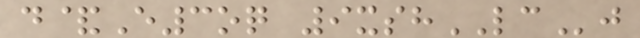d&E3oq 9xshLCj
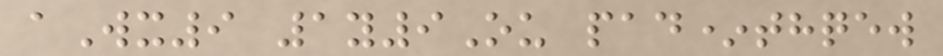aWx9 1y9Ou pad*thqew
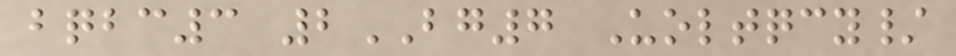bqbc3 2BG7 Uoltqcy/
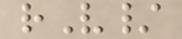rV/
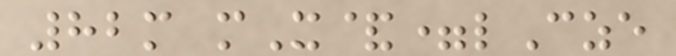82m mX&=lCze
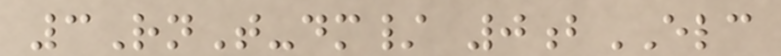3RnT-dm/ 0bELC
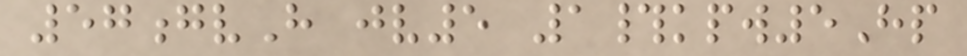57gvH jv5 1#kpw5Hp
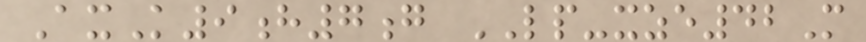AxK9h7g LP-xze42M
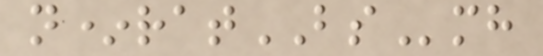n*ratBSmh
